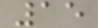15
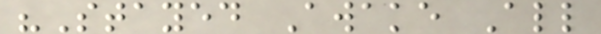"Stayed Awake All
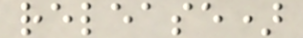release)
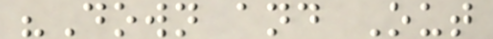"Down and Out
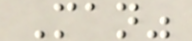Man"
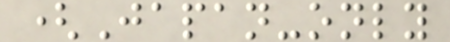(Japan-only
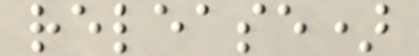release)
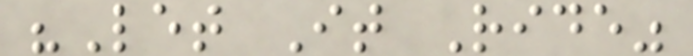"Let It Ride"
